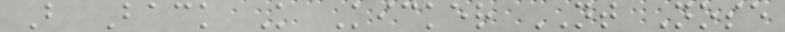B Back K Kicker NT Nose
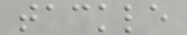tackle
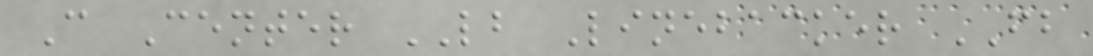C Center LB Linebacker FB
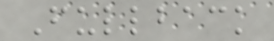Fullback
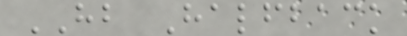HB Halfback
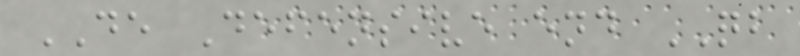DE Defensive end QB
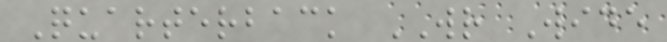Quarterback WR Wide
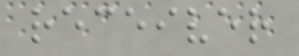receiver
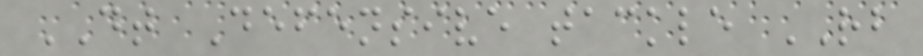DT Defensive tackle RB
